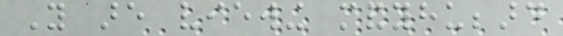You are viewing mandyhubbard
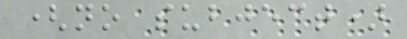(no subject)
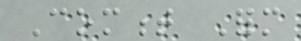Comment Form
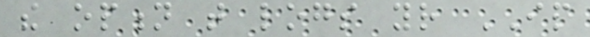the option that logs your IP
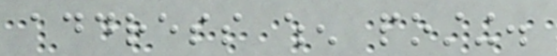address when posting.
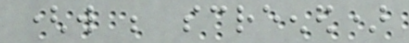(will be screened)
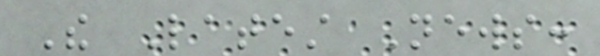The Latest News:
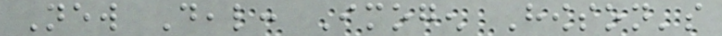New Deal: Imogen Howson's
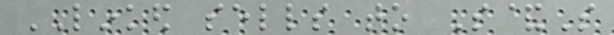LINKED sells to S&S
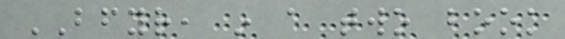BFYR, in a two book
